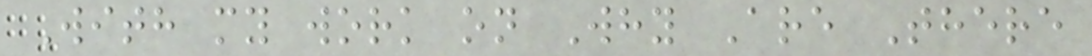With my work on Why Are There
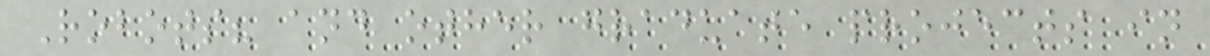Robots? and other graduate projects in
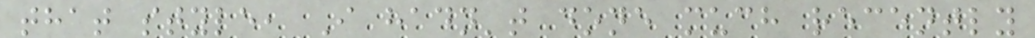that style, I hadn't done much recently
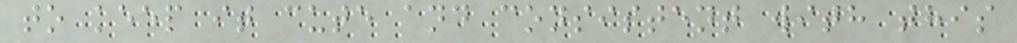to keep it cute and consistent with this
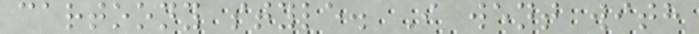cartoony style. I went with
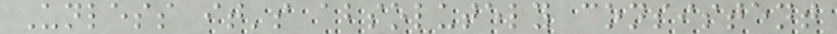Unless it's absolutely consistent
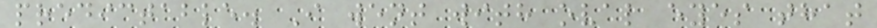predictable. I went with oval eyes that
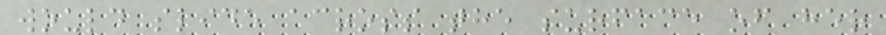would slide across the surface of her
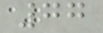77
